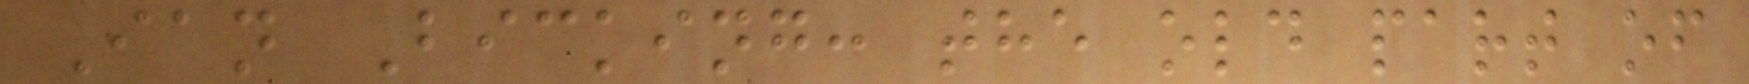Ian Bicking: the old part of
